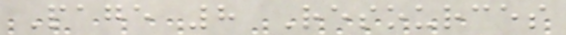Page 8 Resources
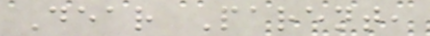Dear Parent,
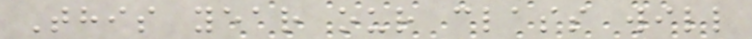This year our class will
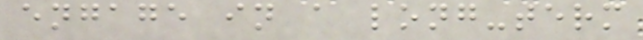engage in a long-term
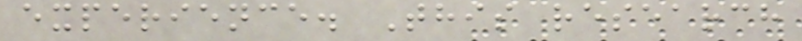experience. This research
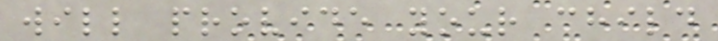will provide your child
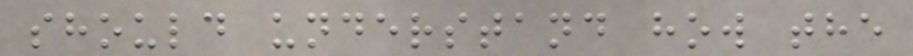should understand how the
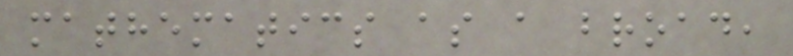mathematics as a broad,
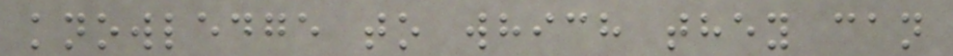knowledge to which they can
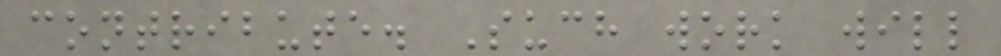contribute. Such work will
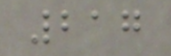217
